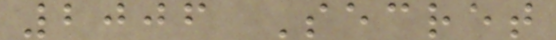2006 Secret
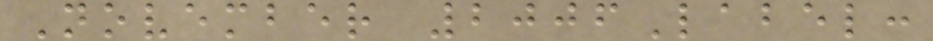November 2006Label:
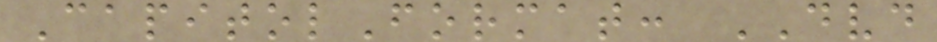CapitolFormat: DVD
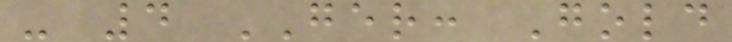- 4 GER: Gold
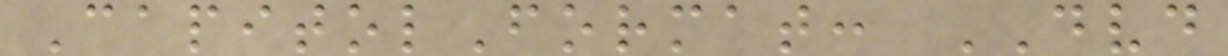CapitolFormat: DVD
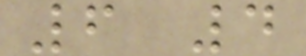6 4
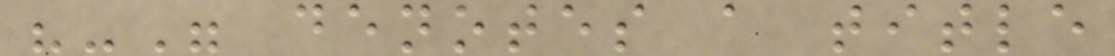"-" denotes a title
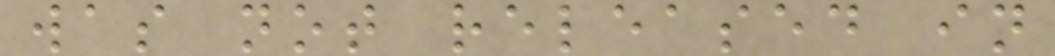was not released in
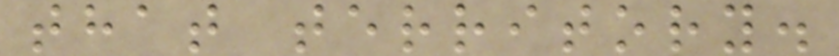that territory.
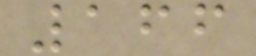166
